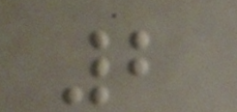2
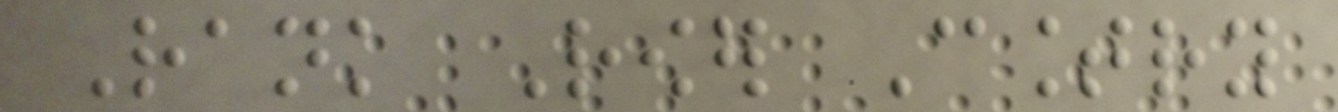Rank Rower Country
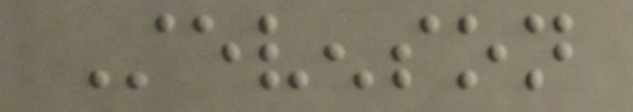Stevenson
